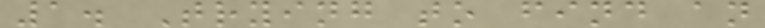1. Trying to find an
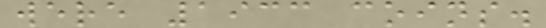were 1933 coins.
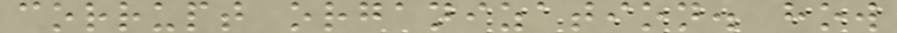corrupt organization. how
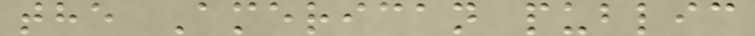the American public
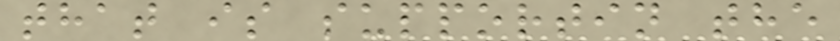that is supportin the
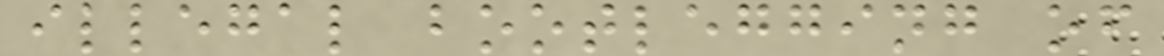illegal bootlegging of
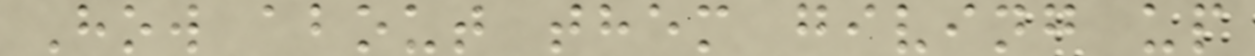How about them giving up
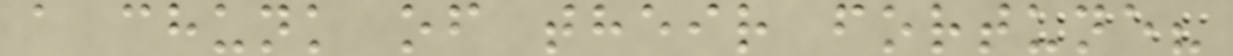a chunk of their fortune?
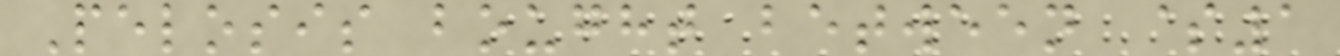Pelosis bought between $1
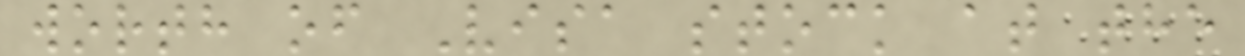worth of Visa stock at the
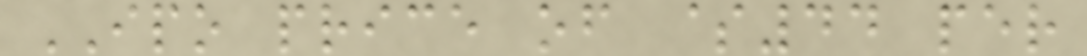IPO price of $44 per
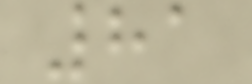81
